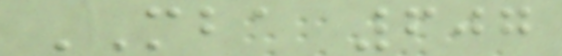MBA 607
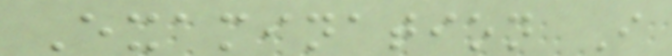Examination I
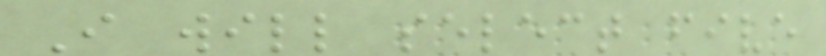I will select five
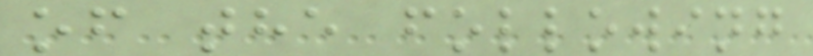of the following
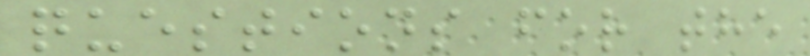questions for the
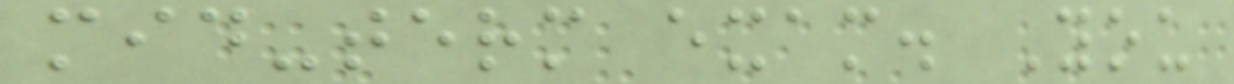mid-term exam. You
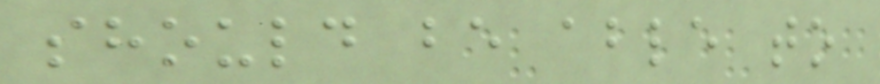should be able to
